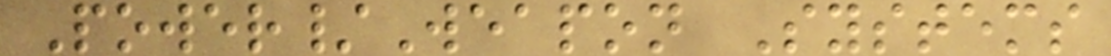Power/Weapon Systems
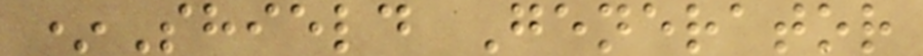*Shield Generator
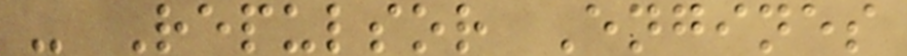- Repulsor Engines
